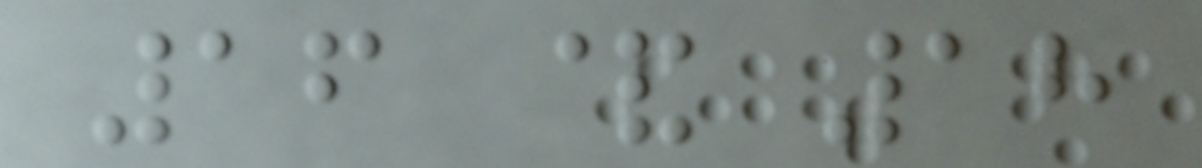16 & 18
